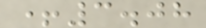+3.08
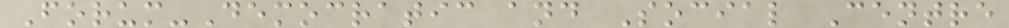Forum-Democratic and Social Centre
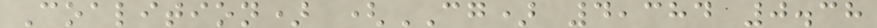Coalition) (CG) 4,384 0.38
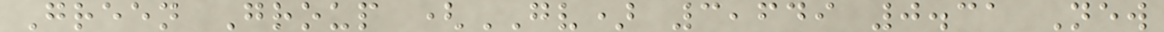Green Group (GV) 3,649 0.31 New
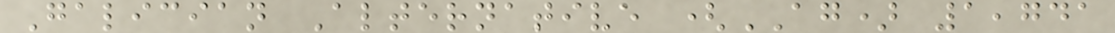Galician Alternative (AG) 1,741
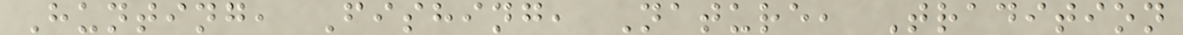Hunting, Fishing, Nature, Tradition
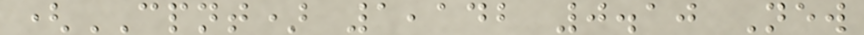(CPNT) 1,142 0.10 New
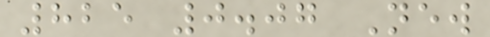825 0.07 New
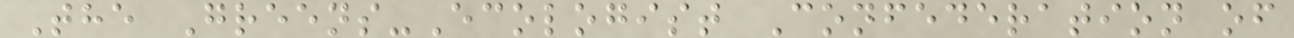The Greens-Ecologist Confederation of
